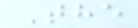The
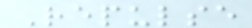Repulse
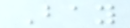Bay
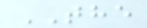THE
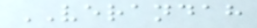VERANDAH
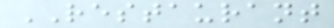RESTAURANT
